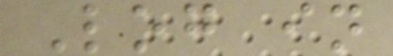Log in
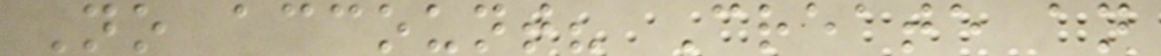No account? Create an
